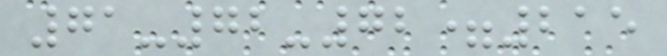71-72-72=215
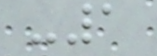-1
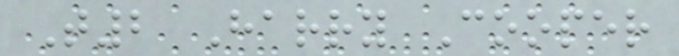T2 Harry Cooper
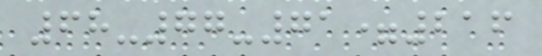68-77-71=216
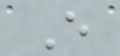E
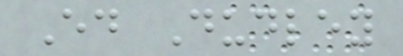Ed Dudley
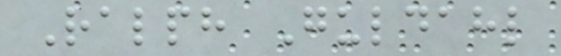Ralph Guldahl
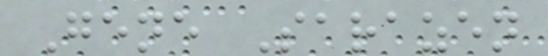Gene Sarazen
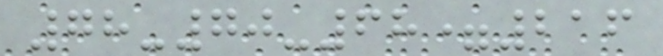78-70-68=216
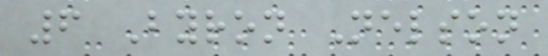6 Byron Nelson
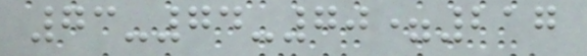73-74-70=217
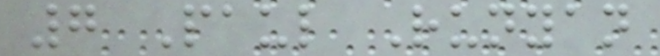7 Paul Runyan
